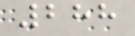288
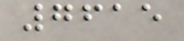7615
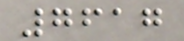7617
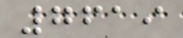7619
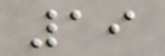19
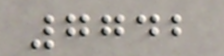7742
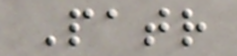Patr
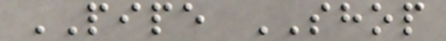PIPE SHOP
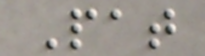Pat
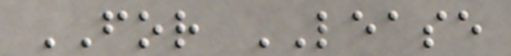FOR LEASE
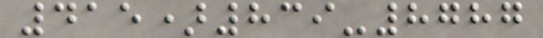415)839-8787
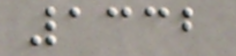1332
